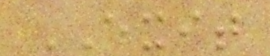EXIT
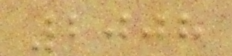2008
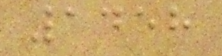1458
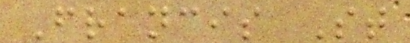Francis St
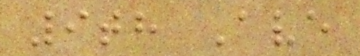9th Ave
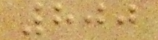800
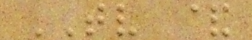TV &
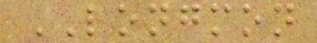LONGMON
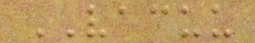VACUU
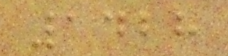1428
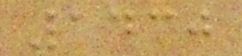1430
